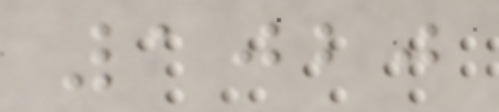1020
